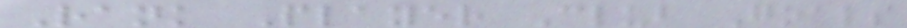Rank Player Club Goals
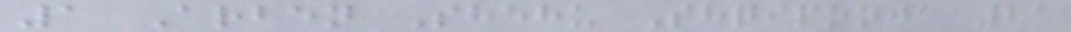1 Arben Shehu Shqiponja 21
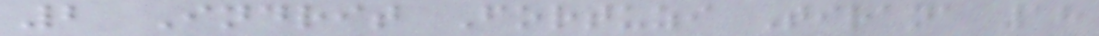2 Indrit Fortuzi Tirana 18
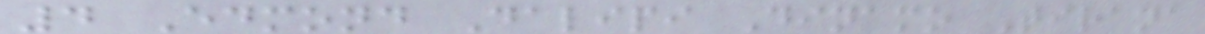4 Edmond Dalipi Dinamo Tirana
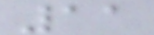11
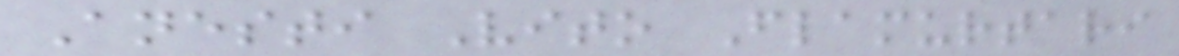Anesti Vito Flamurtari
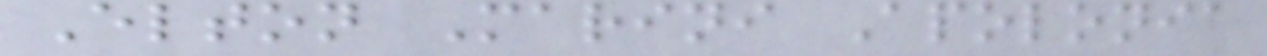Elton Marini Apolonia
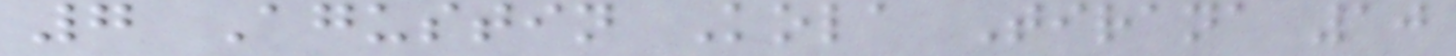7 Agustin Kola Tirana 10
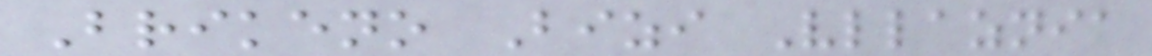Brikeno Bizi Vllaznia
